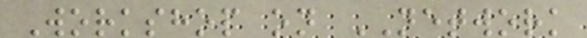Workshop on NETWORK
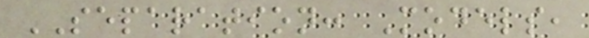SEPARATION: Models,
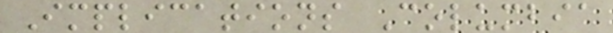Implications Columbia
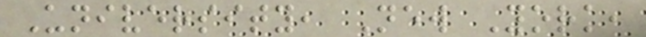University, New York,
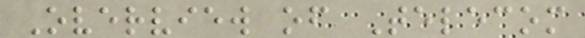Overview of Telecom
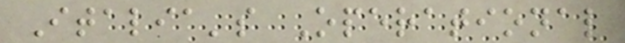Italia's Operational
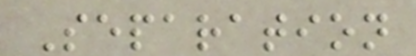Separation
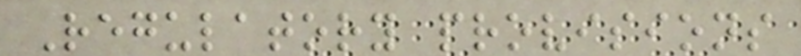Regulatory provisions
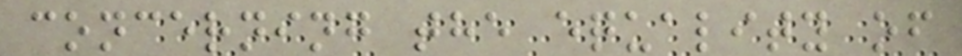concerning the equality of
